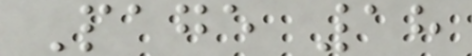Page 18
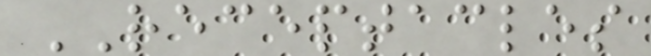RECEPTACLES
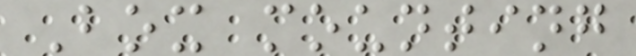Box mounting
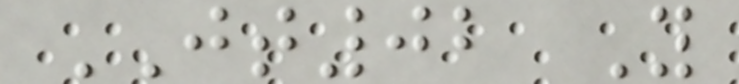JT02 Y
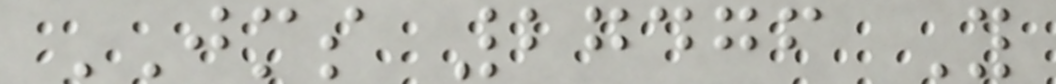JMS 27476 Y
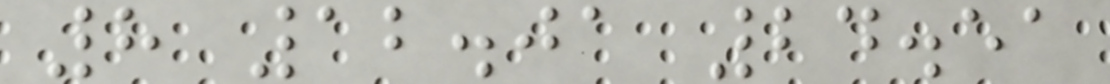8 12.01 24.51
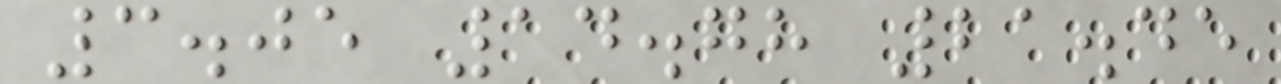3.05 14.78 21.45
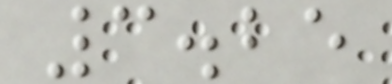3.25
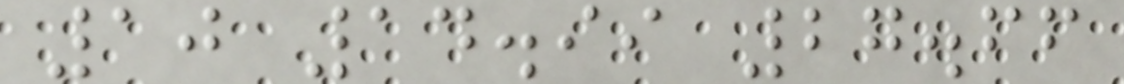10 14.99 27.66
